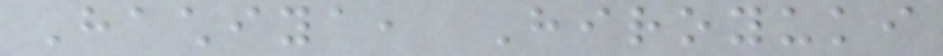Hachiya, Hiroyuki
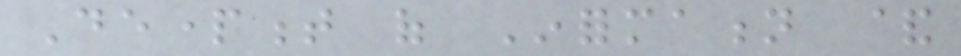Department of Information &
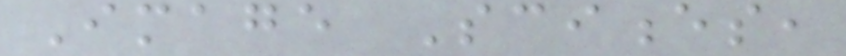Image Sciences,
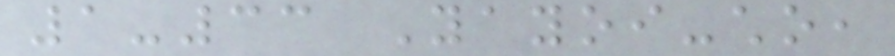1-33 Yayoi-cho,
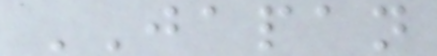JAPAN
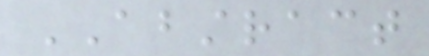ABSTRACT
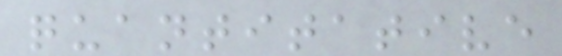quantitative
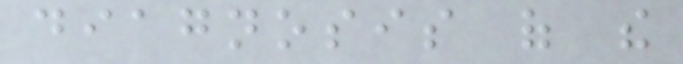diagnosis of the
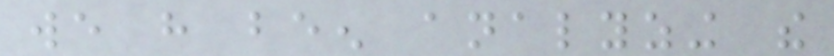we have been analyzing the
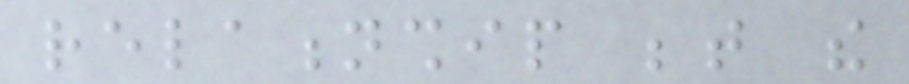relationship between the
